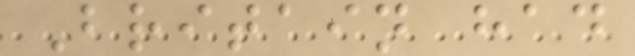Britain had
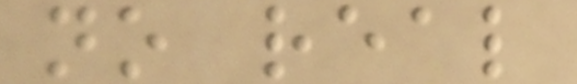no real
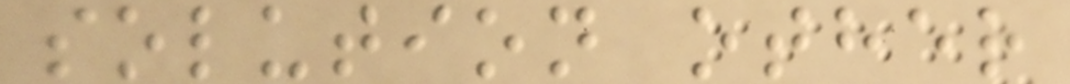solution other
